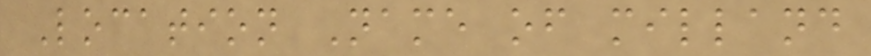Location Name of milland
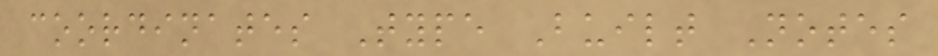coordinates Type Built Notes
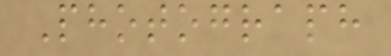Photograph
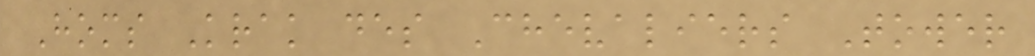Homs Krak des Chevaliers Tower
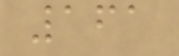161
